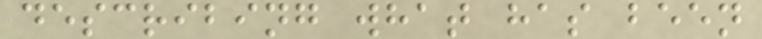describing what has been
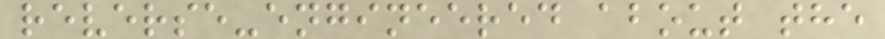reverse-engineered about the
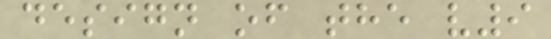design of the v9
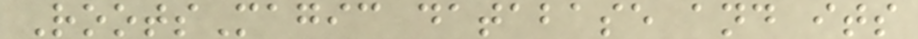RootsMagic database and its
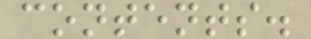contents.
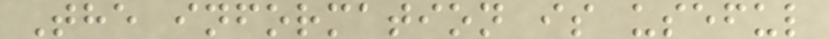The information is useful
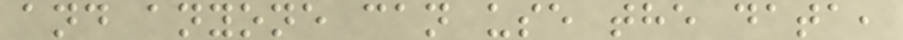and anyone can use the data,
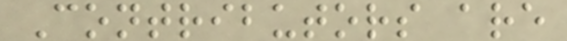Contributors are
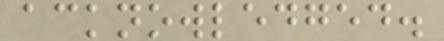acknowledged.
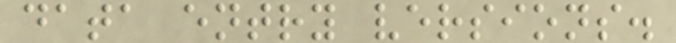data entry versions.
